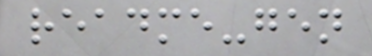readme-gen
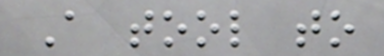A tool to
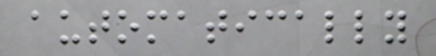automatically
